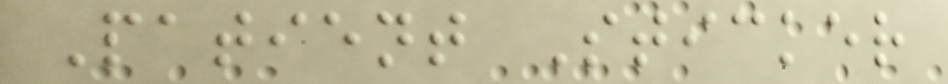Patient Sticker
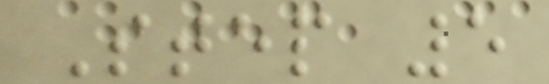Step 5
